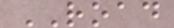ROAD
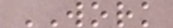WORK
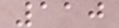110
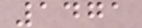1471
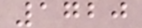1720
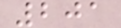201
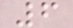6
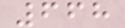668
